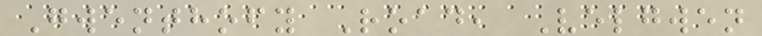Gwenthofy Road, Velgwen
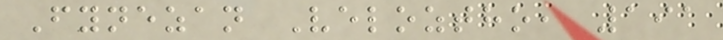Fynezan Veloztho, 191
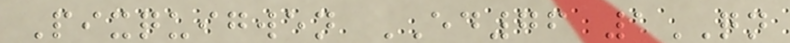Pixquigwen ED76 1QN
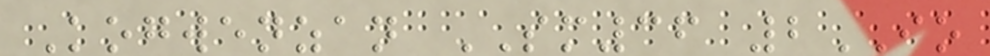Kogwenzan SM36 2IO
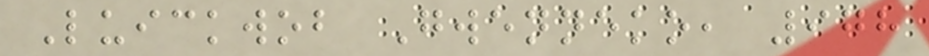Luickwob Gwenneko, 978
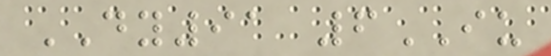DY91 6IU
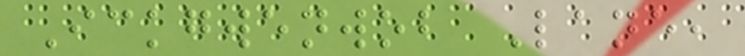Ickgwenwob Lane,
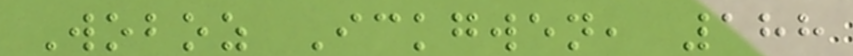Woboz Ickgwen, 188
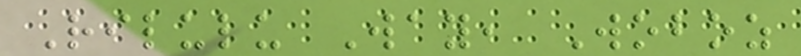Rilulu Way, Woboz
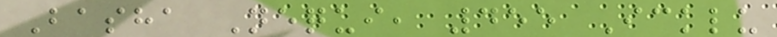Basha Nequi, 455 Icklu
